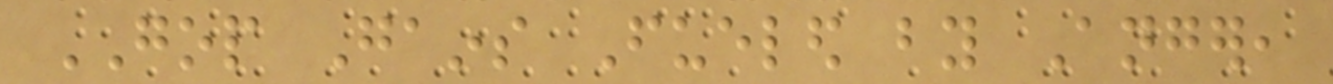GOP Gains Fueled by Anger,
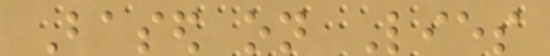Based on Lies
